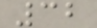32
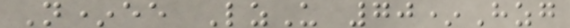N*ee LzU 70*Hzg
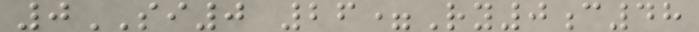0SI0 26=Ry0c48
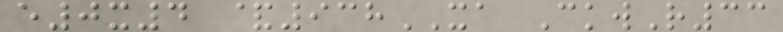e0x4 &938XA CkwR33
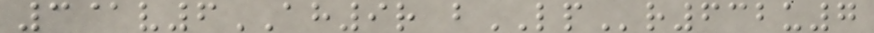3@v6AH9r bLPr632u7
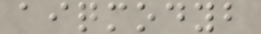aiqmodyb
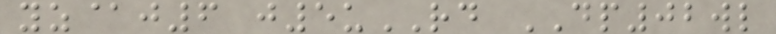yz@j6 j5uRD DP02wl
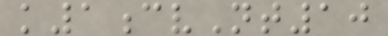k1cvNt10
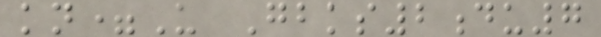kn=U Gbks2du7
